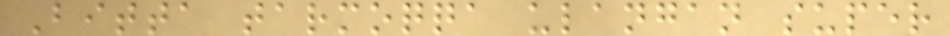Bitta tarmoqqa ulangan super
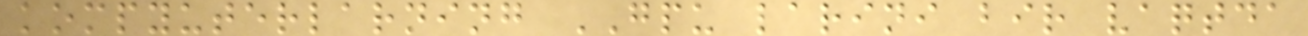kompyuterlarning GPU larini bir vaqtda
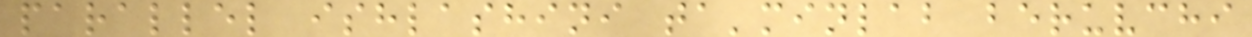parallel ishlashini ta'minlab beruvchi
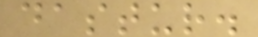dastur.
